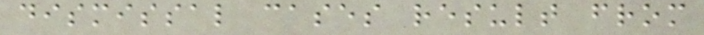dismissal cases result from
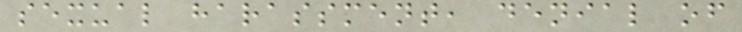sexual harassment, denial of
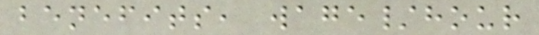benefits, wage/hour
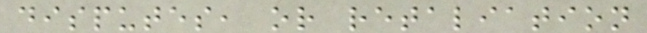disputes, or retaliation
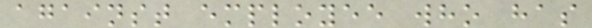against employee who has
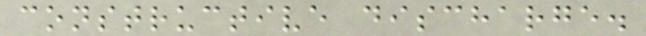constructive discharge.
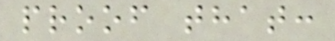proof that:
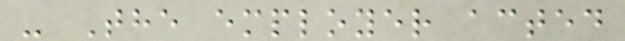- The employer acted
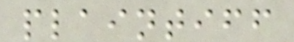plaintiff
